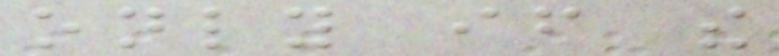only if the
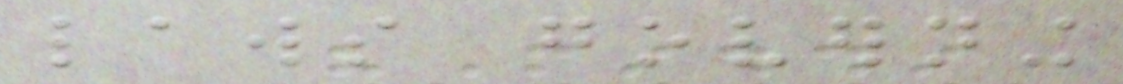laws governing
